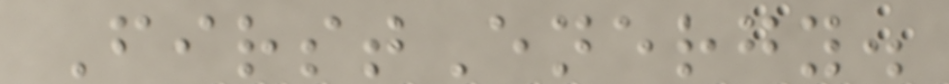FirstEnergy.
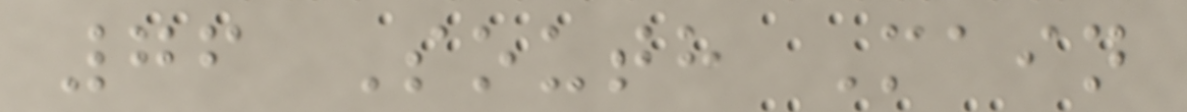76 South Main
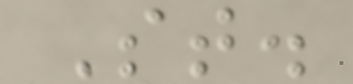St.
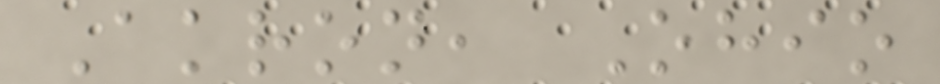Akron, Ohio
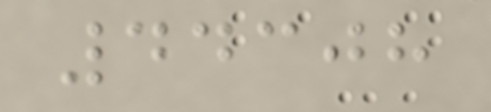44308
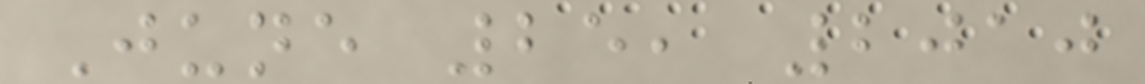June 25, 2010
